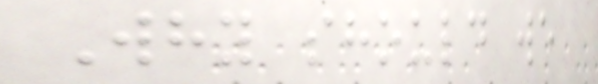Why should we
